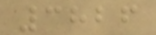3826
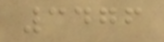3476
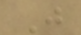J
